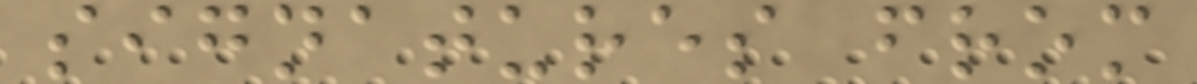signatures from
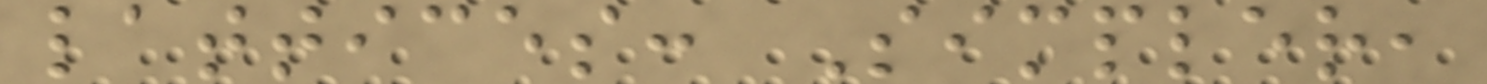lattices: Simpler,
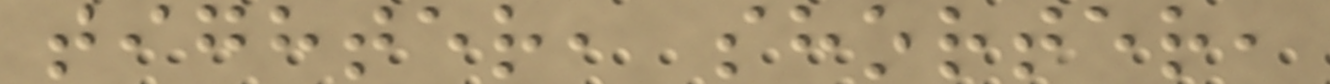tighter, shorter,
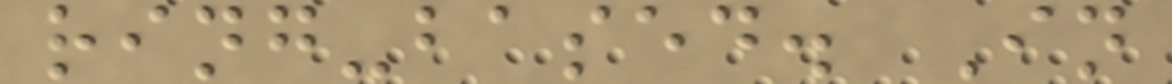ring-based. In
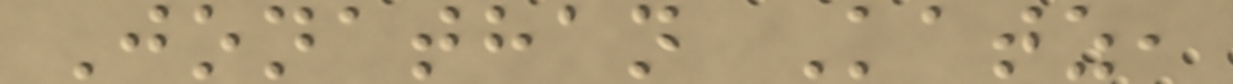Jonathan Katz,
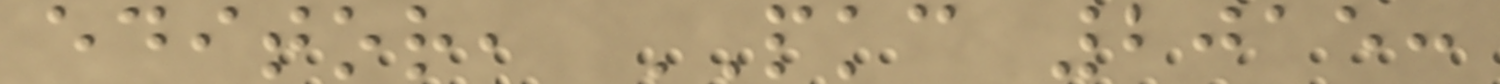editor, PKC 2015:
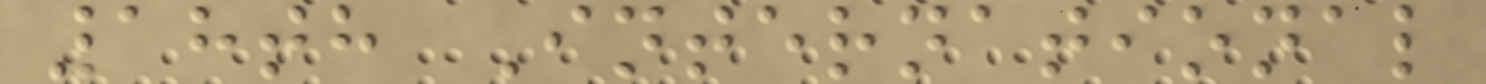18th International
